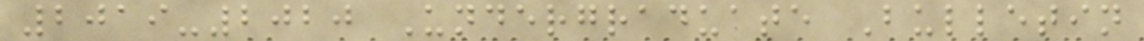2019-2020 Undergraduate Bulletin
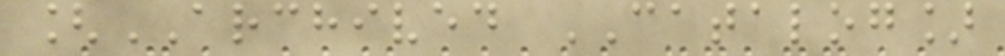[ARCHIVED CATALOG]
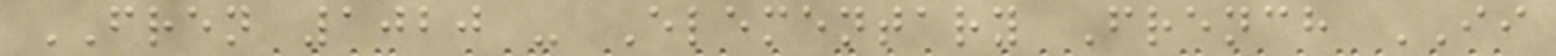FREN 1020 - Elementary French II
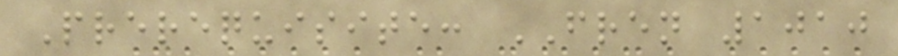Prerequisite: FREN 1010
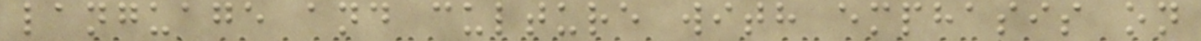language and culture with emphasis on
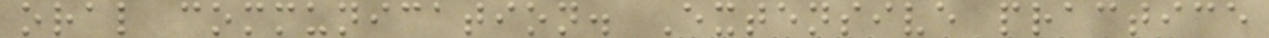oral communication. Extensive practice
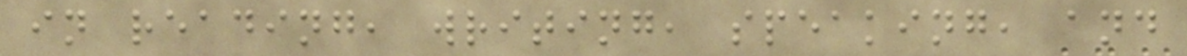in reading, writing, speaking, and
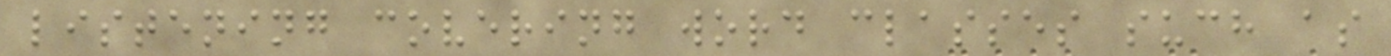listening covering word classes such as
